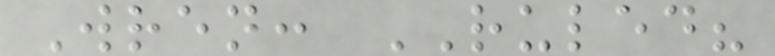Wren: RULED?
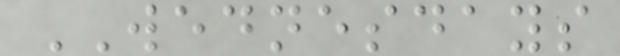WEDNESDAYS
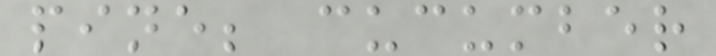pine; cucumber
